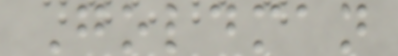Goldman
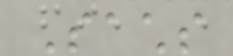Sachs
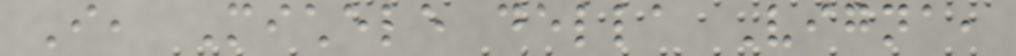I, Michele della Vigna,
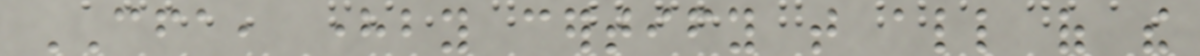CFA, hereby certify that all of the
